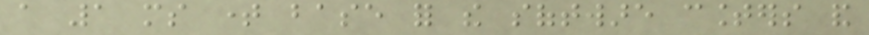a 1 ms time base for the software counters and
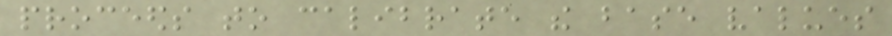proceeds to calibrate the base values
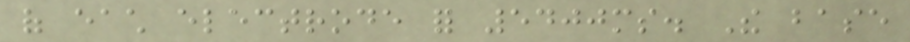of each electrode for 5400ms. The base
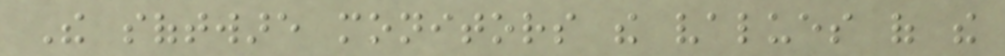The software monitors the values of the
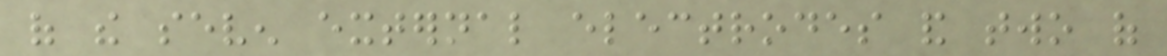of the seven external electrodes and two of
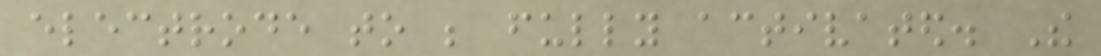electrode to be fully activated. The
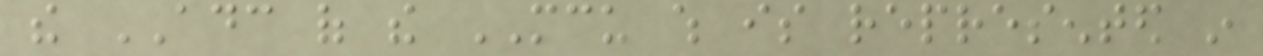the ADC of the MCU which is represented in
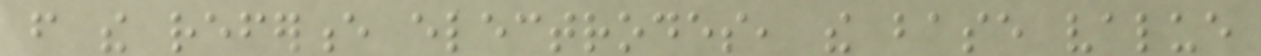from the reference electrodes, the base value
